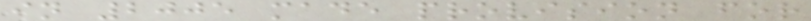in 2005 made provision for
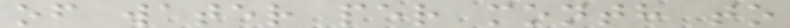of water per month to
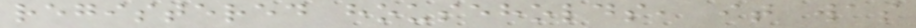registered households, it was
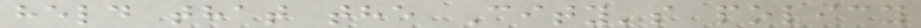held that the City's policy
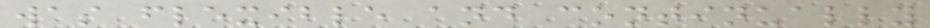was flexible and continually
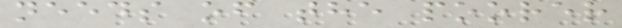needs of the poorer
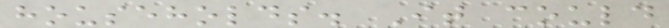households. It could
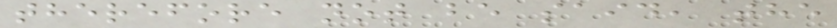therefore not be said, the
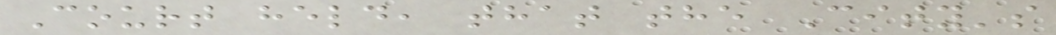Court held, that the City's
